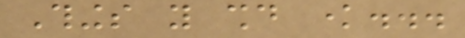Things you should know...
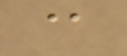@
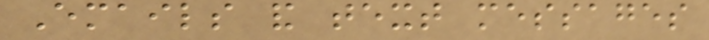Emails and text messages
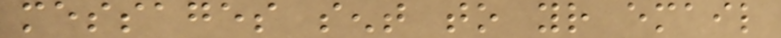messages sent to your email
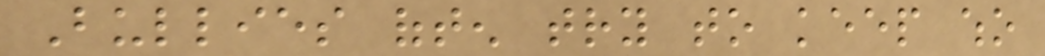Bullies often try to keep who
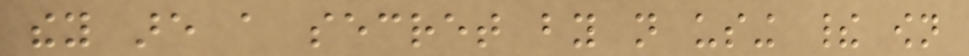they are a secret by not using their own
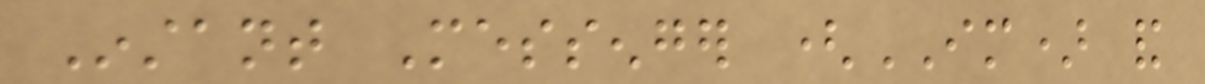Instant Messenger (IM) and
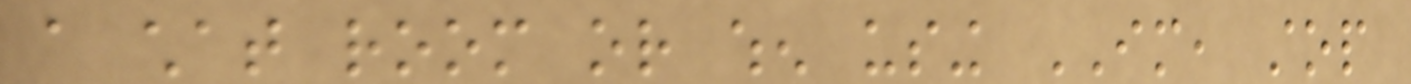a chat room or when using IM, stop
